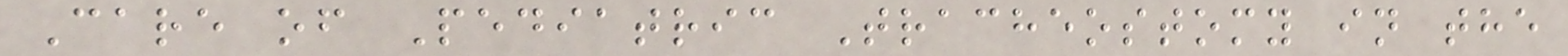Care of Pediatric Tracheostomy in the
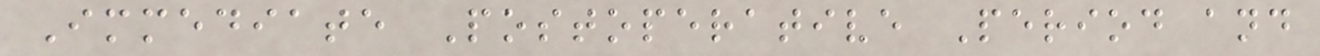Immediate Postoperative Period and
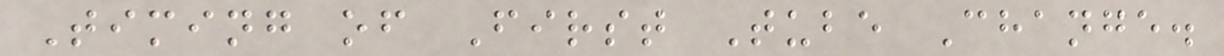Timing of First Tube Change.
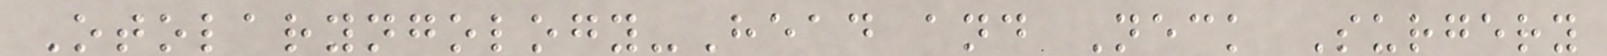Otolaryngology-Head and Neck Surgery
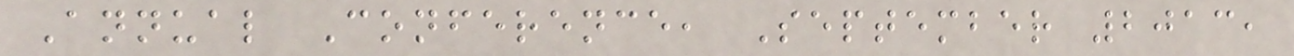Annual Conference, September 2013,
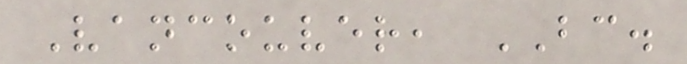Vancouver, BC.
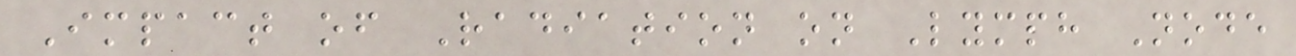Impact of Radiation on Lymph Node
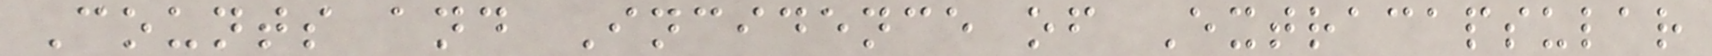Counts and Incidence of Extracapsular
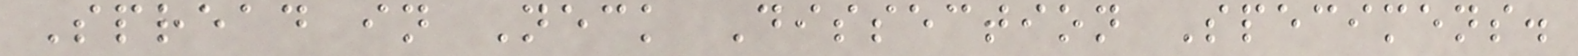Spread in Neck Dissection Specimens.
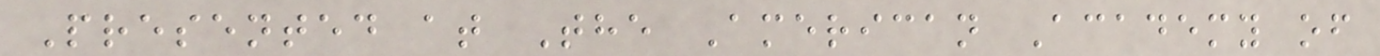Presented at The American Academy of
